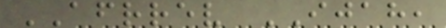AFRREV IJAH,
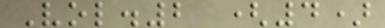Vol.2 (4)
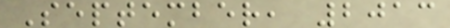September, 2013
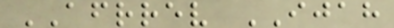AFRREV IJAH
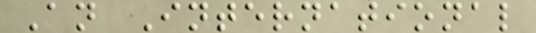An International
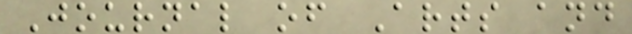Journal of Arts and
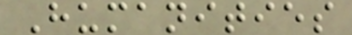Humanities
